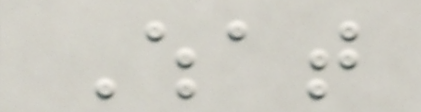What
